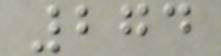274
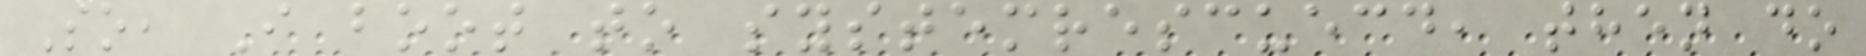So, I boot to systemrescuecd, then do
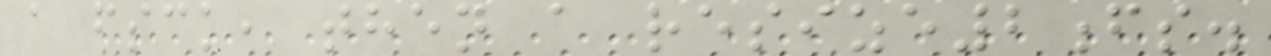a fsck, then a resize2fs.
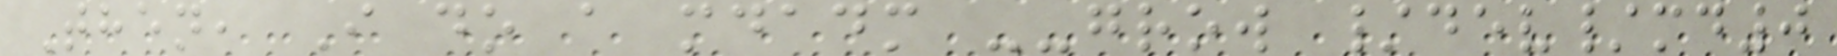Then, I do a mdadm --grow /dev/md0
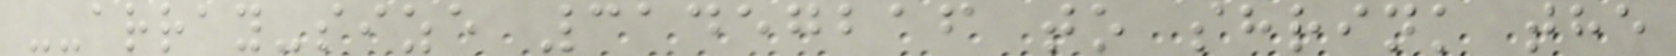--array-size 31457216 to shrink the
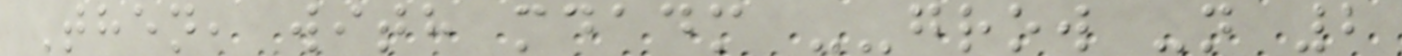Then, with mdadm --grow -n 2
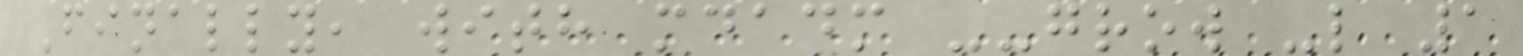Finally, with mdadm --grow -l 1
